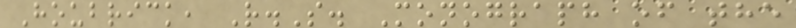Houbrick, R.S. Monograph of the
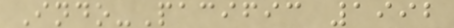Indo-Pacific 1992
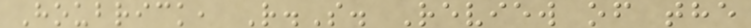Houbrick, R.S. Review of the
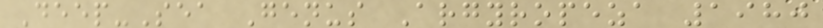Deep-Sea Genus Argyropeza 1980
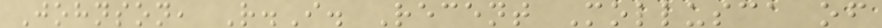Johnson, R.I. Recent Mollusca of
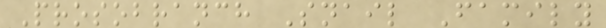Prosobranch Snail Family
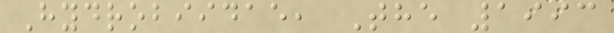Hydrobiidae, The 1993
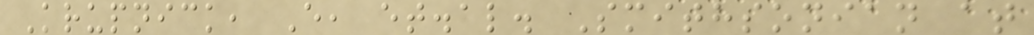Krupnick, E, et.al. Smithsonian at
